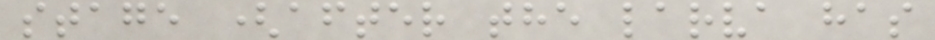stage (after the larva has
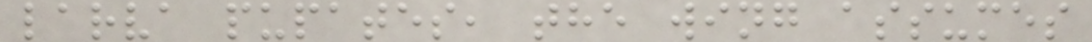larva pupates, the wing assumes
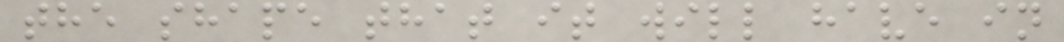the shape that it will have in
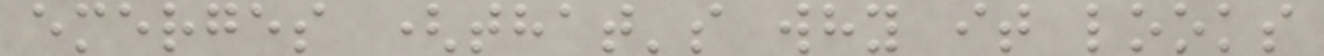emerges (that's why it looks
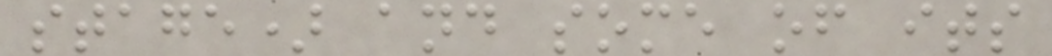stage) and some of its
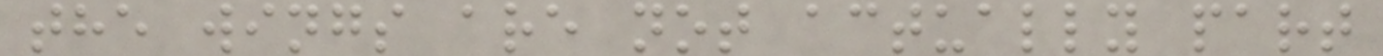the wings are not actually part
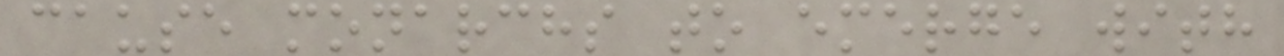cause monarchs to emerge with
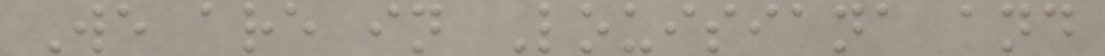We are in Louisiana and
